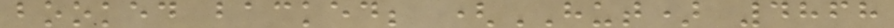booked backed; (HUT) 4868
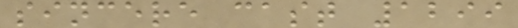sincere cast 1299
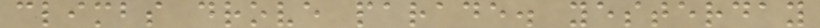climbs drove parade. yesterday
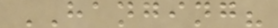HANGING?
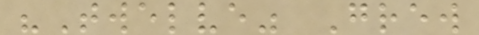"Twelve" Grew
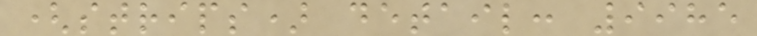(strips) detail: 9985
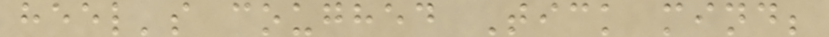heel's coughed Tick mind;
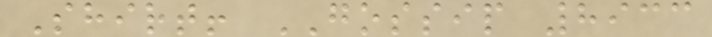Shirt! GOSSIP 8933
